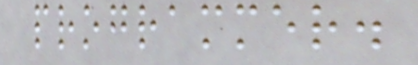programmer.
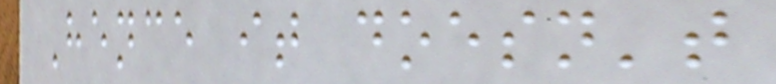Hence it doesn't
